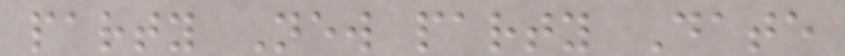party New party Date
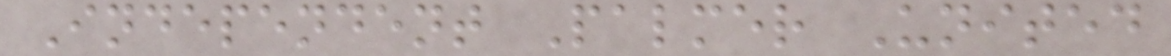Independent Palmer United
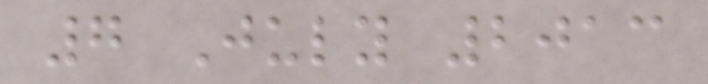7 July 2013
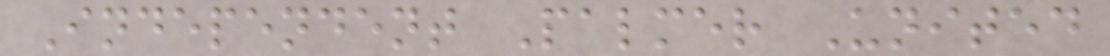Independent Palmer United
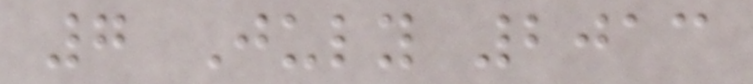7 July 2013
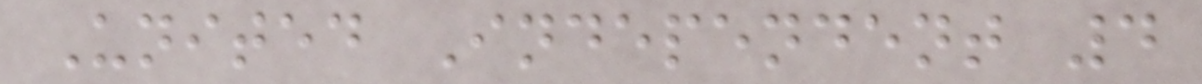United Independent 4
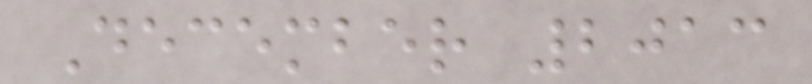December 2013
